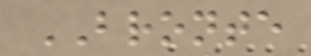BRONTE
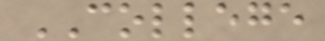COLLEGE
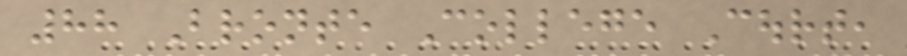88 Bronte College Court,
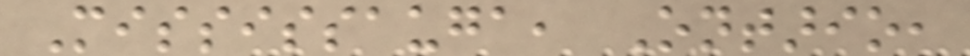Mississauga, Ontario,
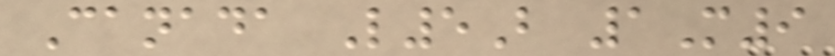Canada L5B 1M9
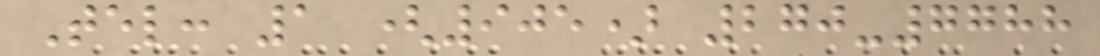Tel: 1 (905) 270-7788
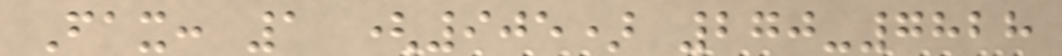Fax: 1 (905) 270-7828
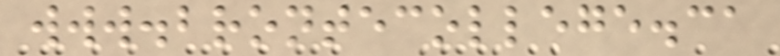www.brontecollege.ca
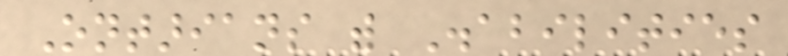Ontarians with Disabilities
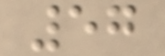57
